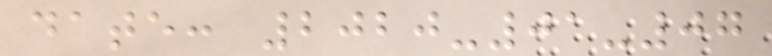date: 2020-01-07
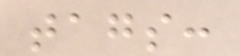tags:
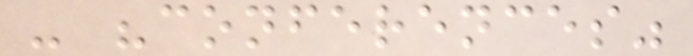- "conferences"
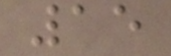15
